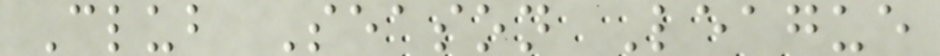Club Season League
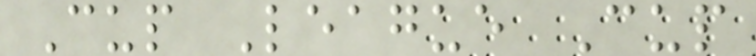Cup League Cup
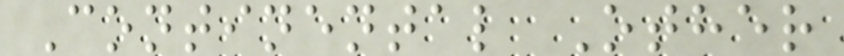Continental Other
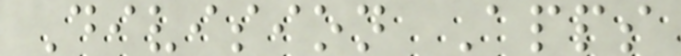Division Apps
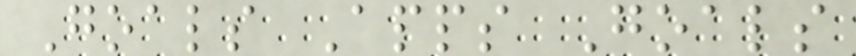Goals Apps Goals
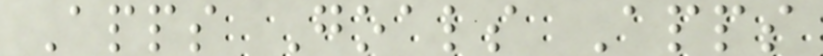Apps Goals Apps
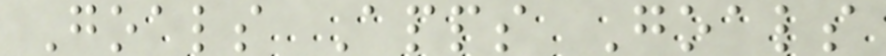Goals Apps Goals
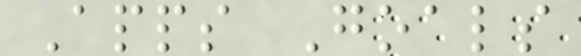Apps Goals
